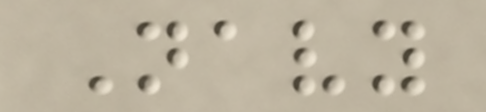Navy
